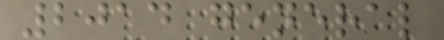2014 general
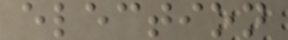election
